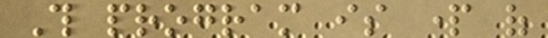This program is part of
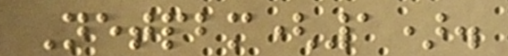Netpbm(1).
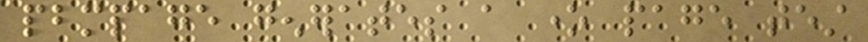pbmpage generates a one page test
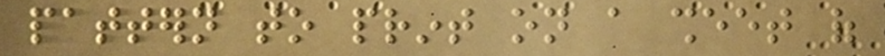pattern to print on a sheet of
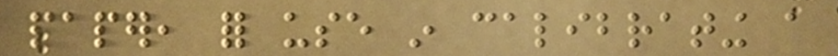paper, for use in calibrating a
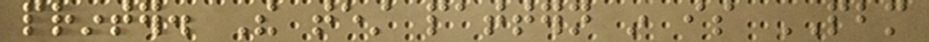printer. The test pattern in is PBM
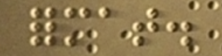format.
